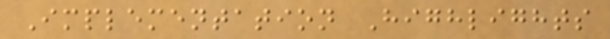Implementation Highlights
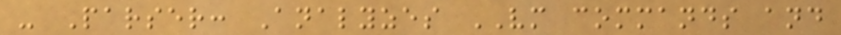- Parser: Analyzes VM commands and
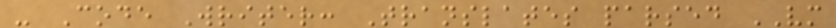- Code Writer: Translates parsed VM
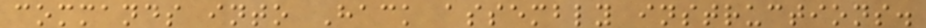commands into Hack assembly instructions.
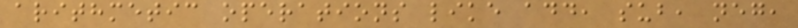arithmetic operations like add, sub, neg,
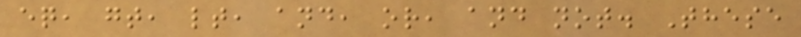eq, gt, lt, and, or, and not. These
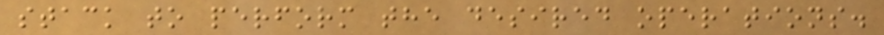stack to perform the desired operations.
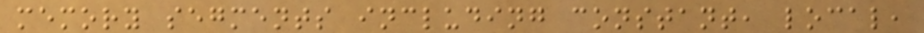memory segments including constant, local,
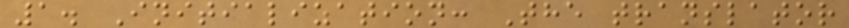1. Initialization: The translator
